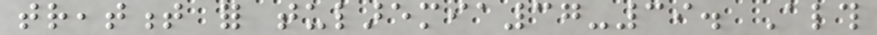treatment for tularemia37-39. Although
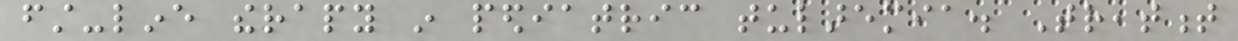first-line therapy in pediatric tularemia. Treatment
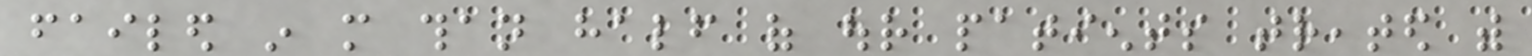failed in more than half of our patients treated with
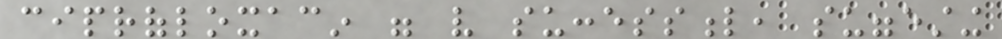ciprofloxacin were very successful, suggesting
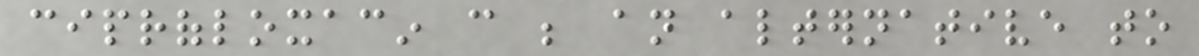ciprofloxacin can be an alternative to
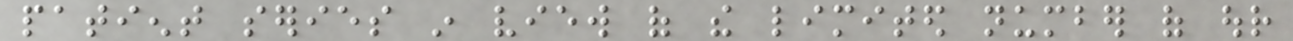patient series in view of the limited number of our
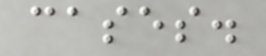cases.
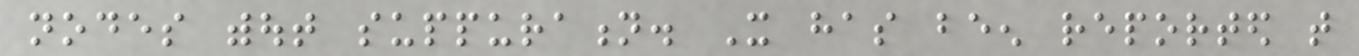nodes without suppuration. It has been reported that
